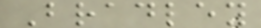Bradley
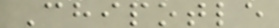Chipotle
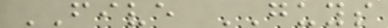FIVE GUYS
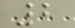2
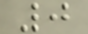0
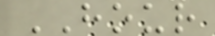HOUR
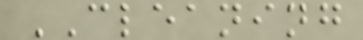CLEANING
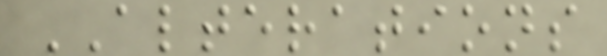ALTERATIONS
